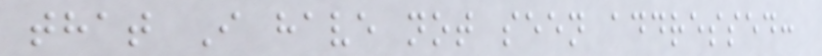that I have not seen addressed:
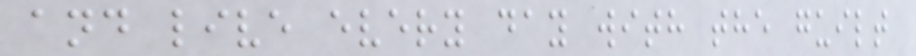and live every day with the guilt
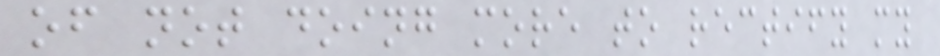of not doing more to rectify my
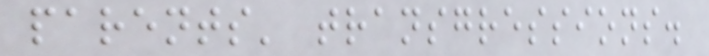parents' transgressions.
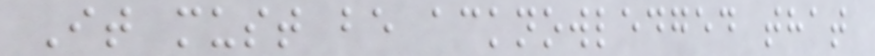It must be acknowledged that
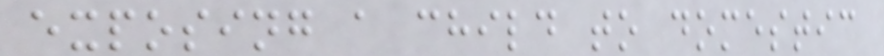exposing a child to domestic
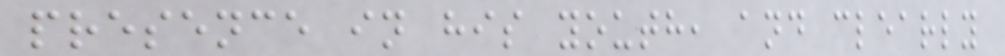presence in his youth, and clearly
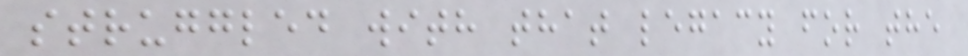struggled with that legacy for the
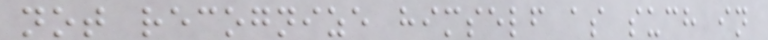not recognize himself as such in
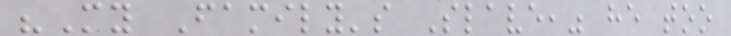"My Family's Slave," he too
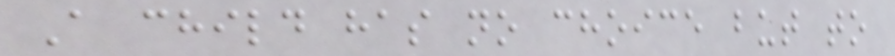A child has no choice but to
